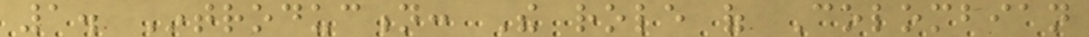1. Introduction: The role of Colombian
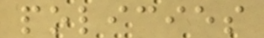policies
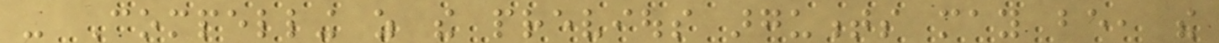- Compelling as the previous arguments may be, the
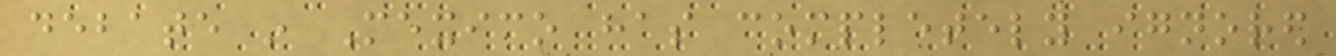debate in Mexico has completely ignored
